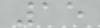15
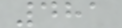481
